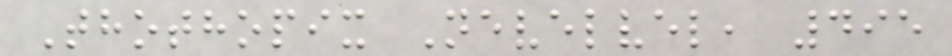Thothopix Nevelvel, 495
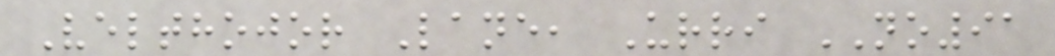Velthojor Lane, Urri NO91
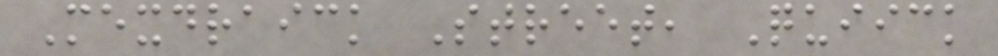Mexdraick Street, Quiick
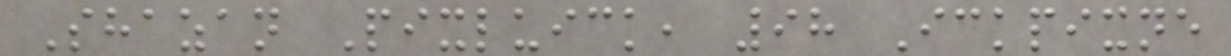Shazan Pixluick, 98 Ickpixne
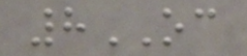8OC
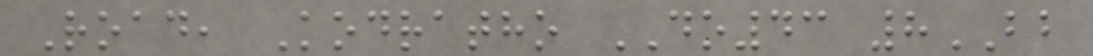Road, Kodratho DO43 8BB
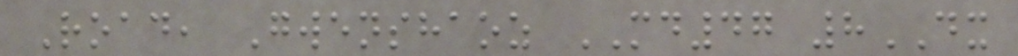Road, Gwenshaoz MD47 8DX
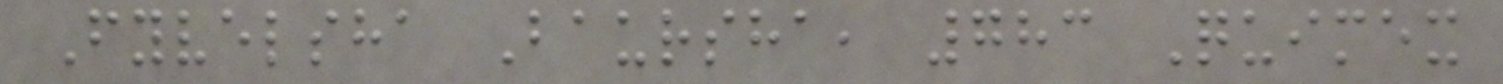Fyvelsha Baursha, 783 Quimex
